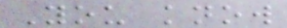You know
